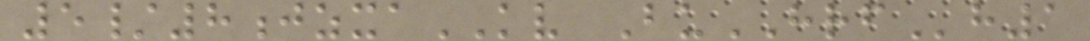5/8jzxaKV BuHRFh1
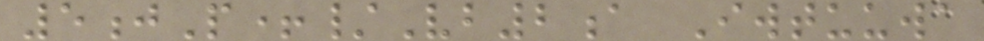5jP+/Vb2a Iwtuuwa
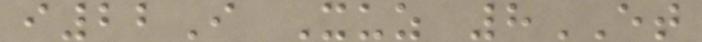i22I Xuz 8ET
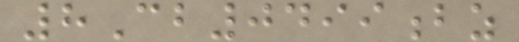8Cb0499bz
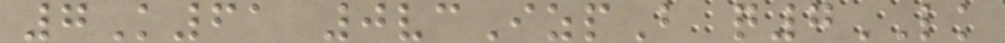7K61 0vcIzpB q7LK
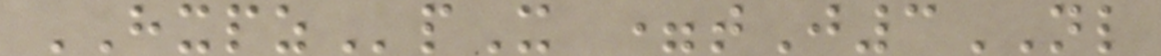HXPZpX =tJ3NL
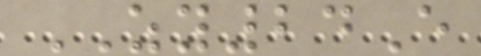ZY24E
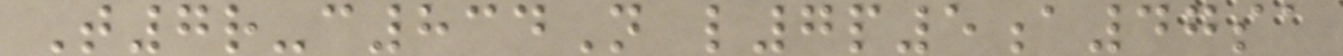T7r-c834N l7p5a47sa
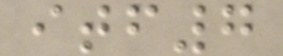itf7
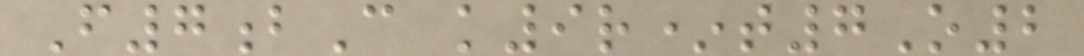F7bC k9r*t7O2
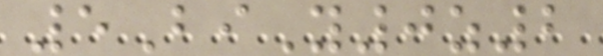5BiY0z2
